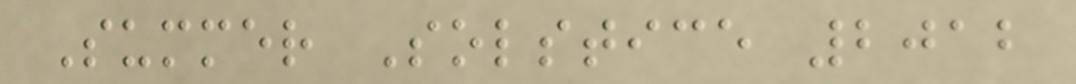Summer Solstice 2012
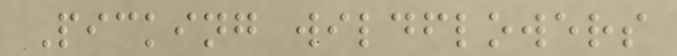Picking wildflowers
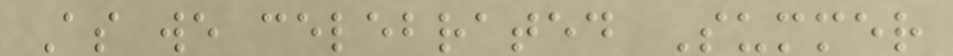As we celebrated Summer
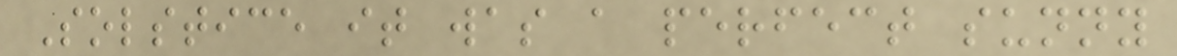Solstice it was a perfect sunny
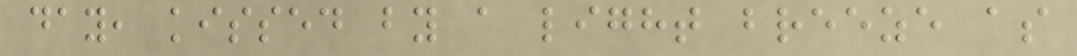day, kissed by a light breeze as
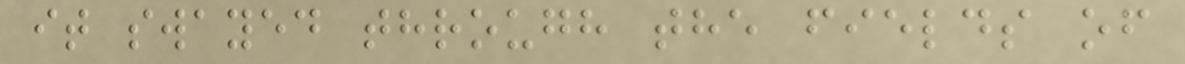it swayed through the fields of
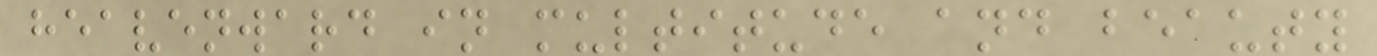heavenward in multitude and beauty
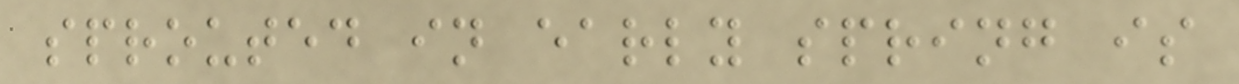sprouted in early spring is
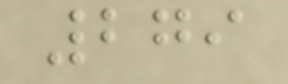279
